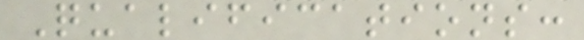Qualifications:
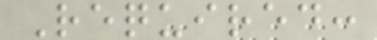Required:
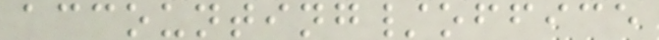accounting/office
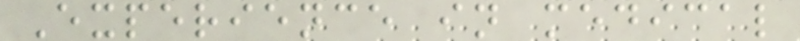Experience in medical
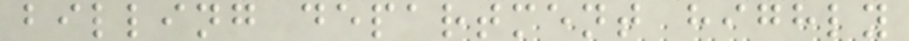billing department highly
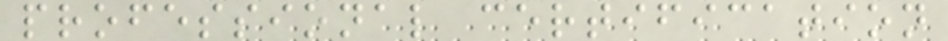professional certification
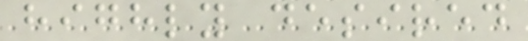highly desired
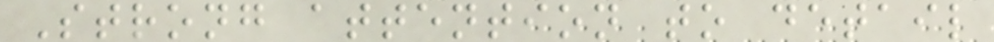Strong attention to detail
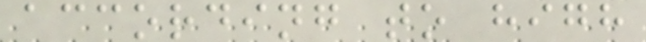according to high
